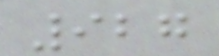927
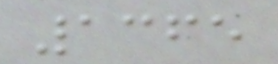1365
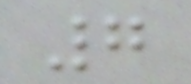7
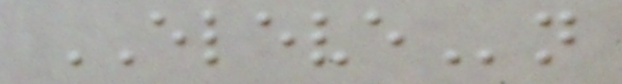ELEVEn
